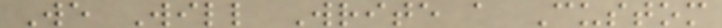We Will Write a Custom
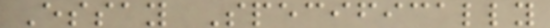Essay Specifically
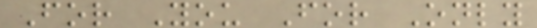For You For Only
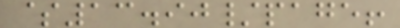$13.90/page!
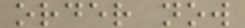order now
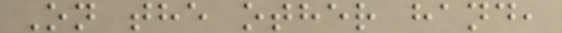On the other hand,
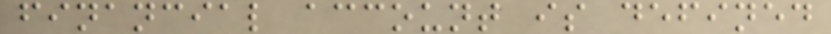financial account is defined
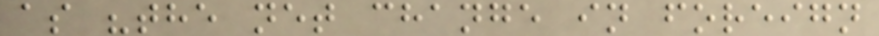as "the net change in foreign
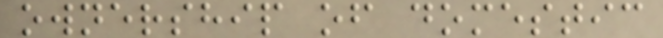ownership of domestic
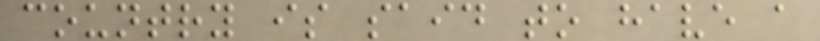country is said to have a
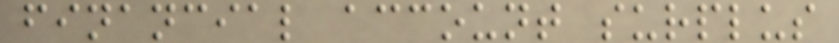financial account surplus
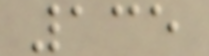135
